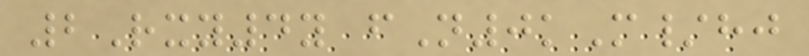2Rxy4y fN0kM/hj
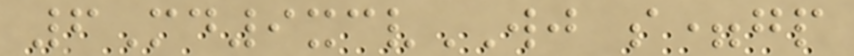6Md9xcvWJ s=gp
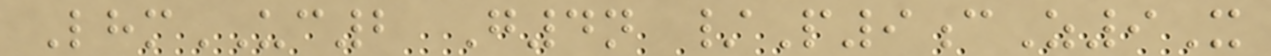LhmUC2 G4n /P9cZ9X
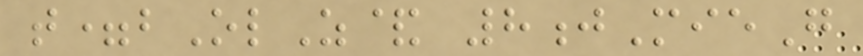t=bOlZ& 8jMieG
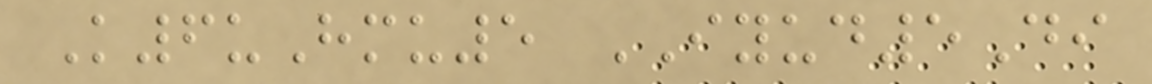K6uHmu5 IYUD5Di
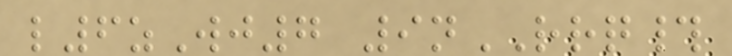l6zWj7 9nRRQ#
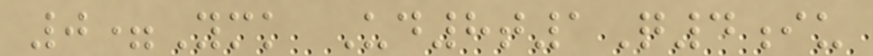0=Ymk Ud8t1Q4iu
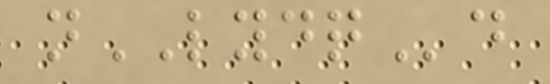nLYDQd
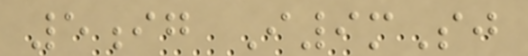5ig I9mSj
